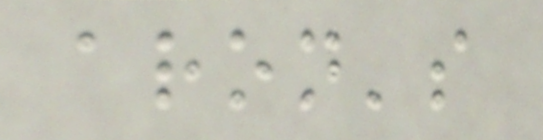aron's
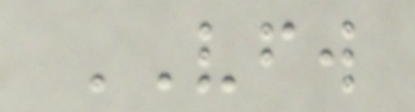VFW
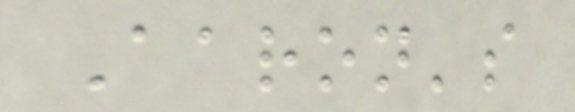Aaron's
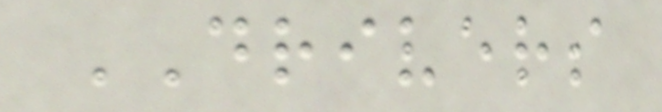DRIVERS
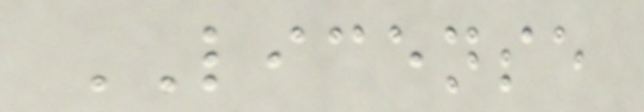LICENSE
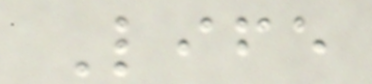Life
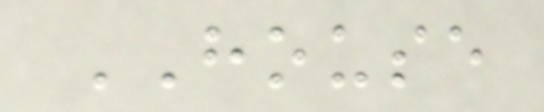HOUSE
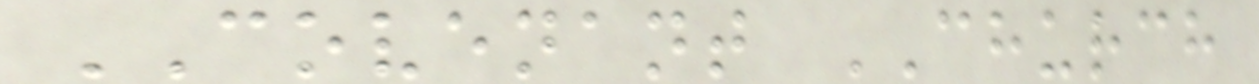COVENANT CHURCH
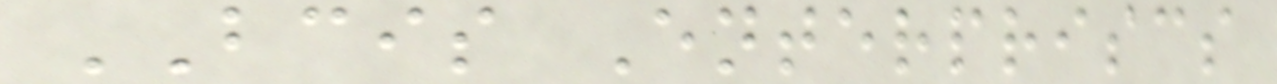BCIS Enterpriscs
